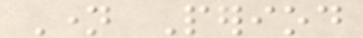Name Period
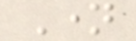Name
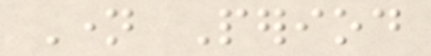Name Period
